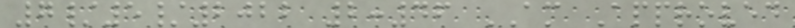7/5/2022 2:46 AM Approved
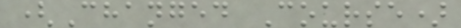(Changed Course)
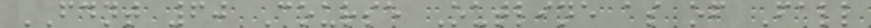FDNT 60 Course Outline as of Fall
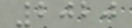2020
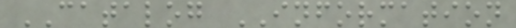CATALOG INFORMATION
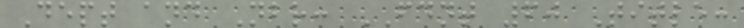Dept and Nbr: FDNT 60 Title:
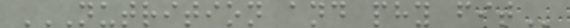NUTRITION AND PHY FIT
